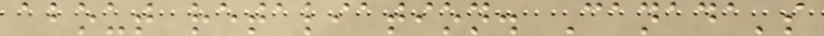about retaliation. Canada's
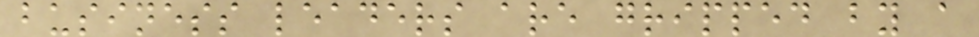business leaders are gripped by a
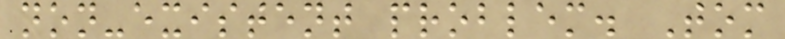non-existent problem. Tom
